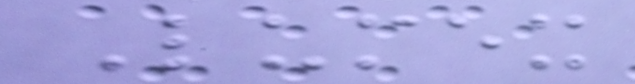Lumex
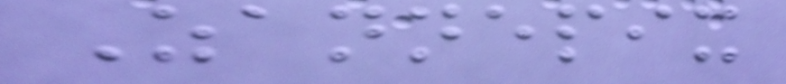Zannepix
